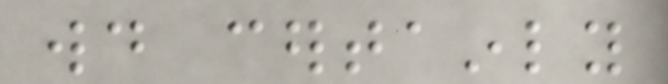would certainly
